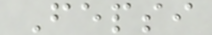Fepsi
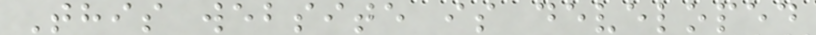This website is developed
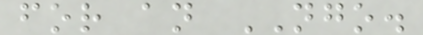for an NGO.
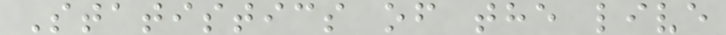Statistics of the live
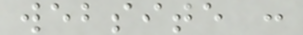website :
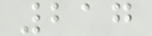217
